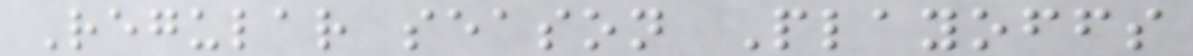Regular season Playoffs
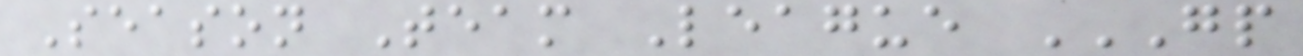Season Team League GP
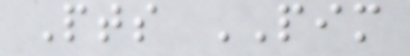Pts PIM
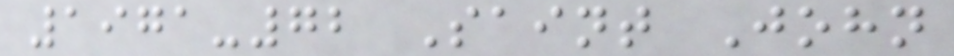1971-72 Saint John
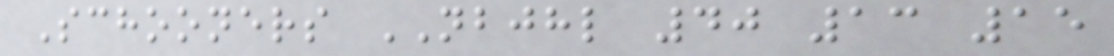Schooners NBJHL 40 13 15
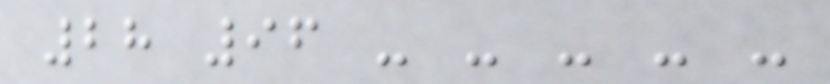28 96 - - - - -
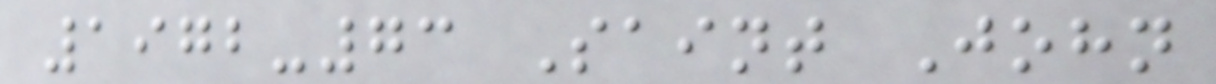1972-73 Saint John
